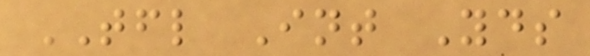TFL Int Yds
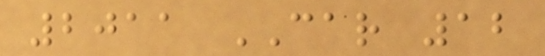2011 CAR 12
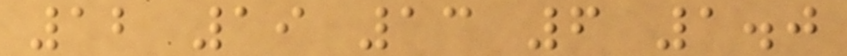12 19 13 6 1.0
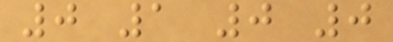0 1 0 0
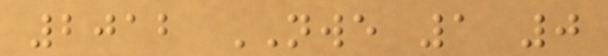2012 NWE 1 0
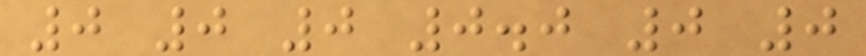0 0 0 0.0 0 0
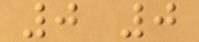0 0
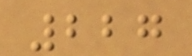227
